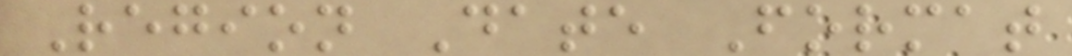Region Date Format
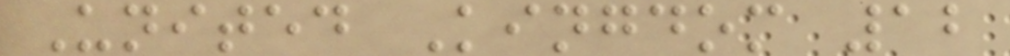United Kingdom 12
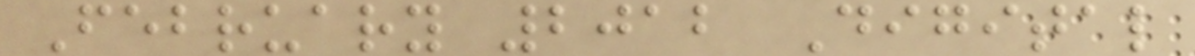February 2012 Digital
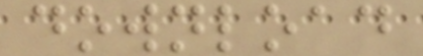download
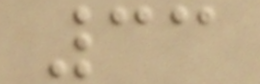33
